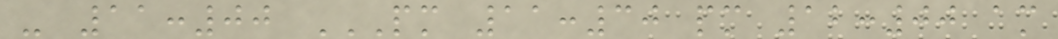- 11:00 PM 11:30 PM 12:00 AM
